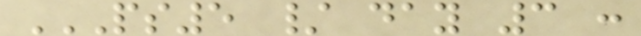PS5 / DAY 3 :
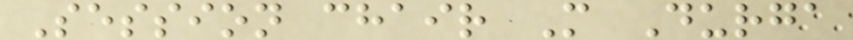Session chair M Durga
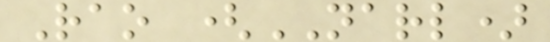Rao (NARL)
